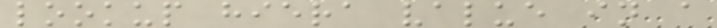lookup hiera value in a
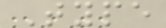Type
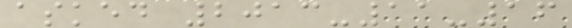asked 2013-11-16
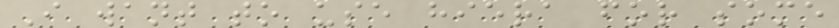I want to use hiera for some
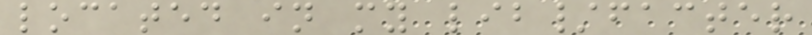located in my lib/facter
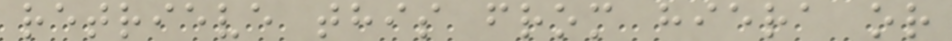retrieve this from hiera or
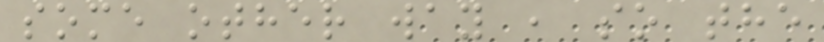some other way , so the
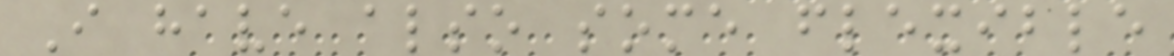I have also some flexible
